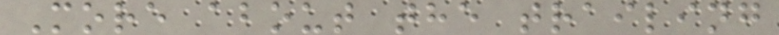More about the trailing
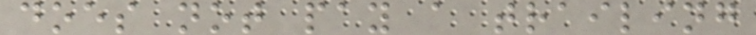does not pay a trailing
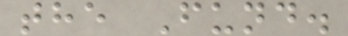the Fund.
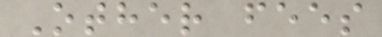Other fees
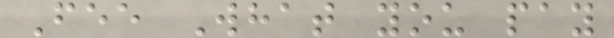Fee What you pay
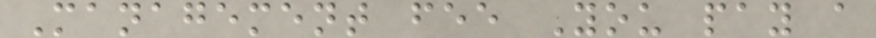Management fee You pay a
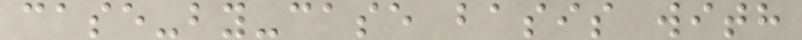case-by-case basis with
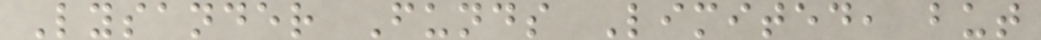Lysander Funds Limited, but
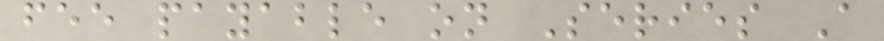fee payable on Series A
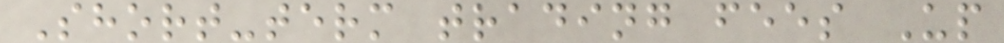Short-term trading fees Up
